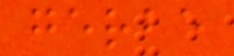gerbe
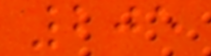205
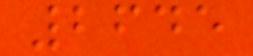2645
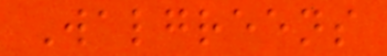Walgreens
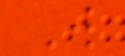W
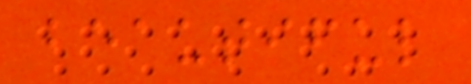beautiful
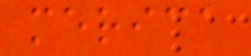merica
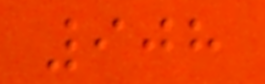908
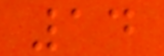14
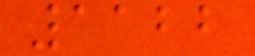1122
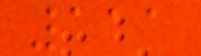111
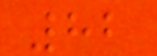82
